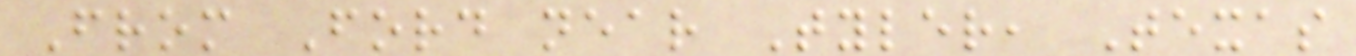From Ford near Tyler, Texas
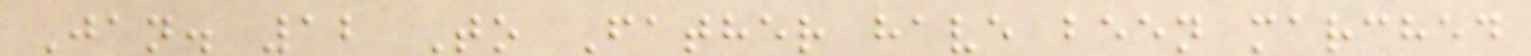Jan. 12 To Father have been marched
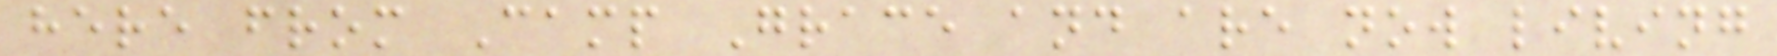here from Camp Grace and are now living
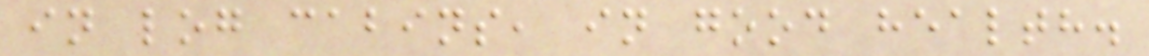in log cabins, in good health.
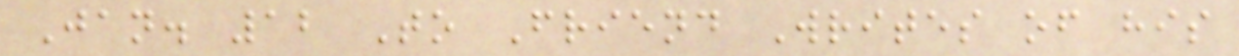Jan. 12 To Friend Writes of his
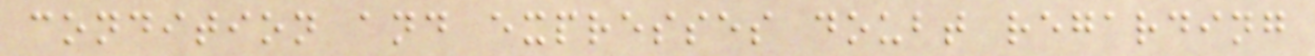condition and expresses doubt regarding
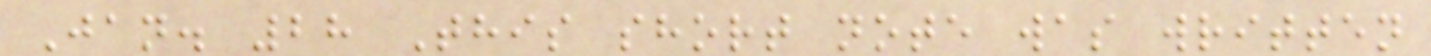Jan. 28 This short note was written
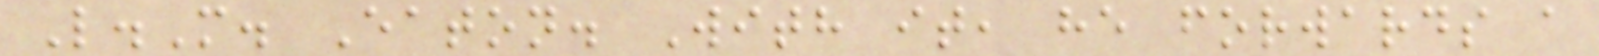L.M. Eaton. With it, he forwards a
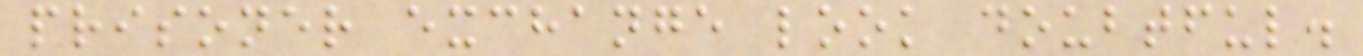prisoner exchange look doubtful.
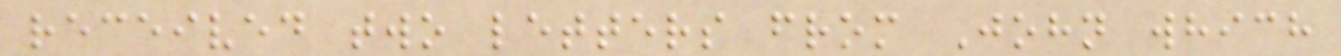received two letters from John which
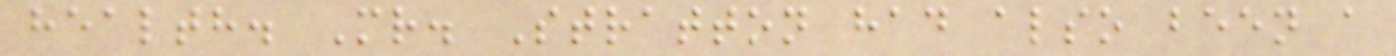health. Mr. Stratton had also been a
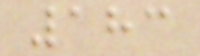183
